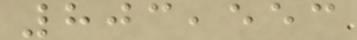803,553
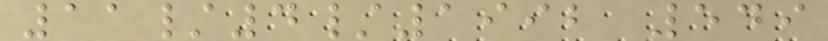11/4/1992 549
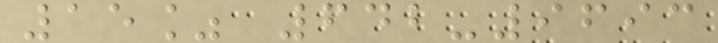15% 642-9693
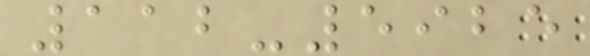112-5925
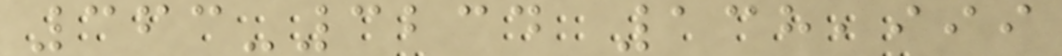363-3234 138,999
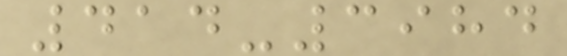414-3984
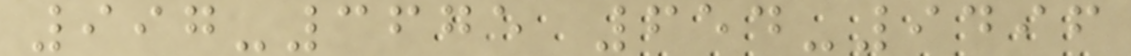997-3675 654-9496
